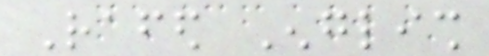Rafed English
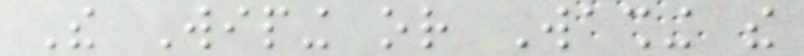The Wiping or Washing the
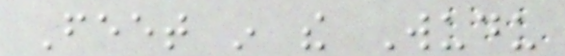Feet in the Wudu
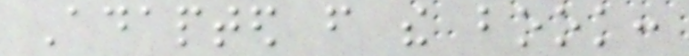Adapted from the book:
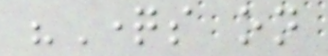"Questions on
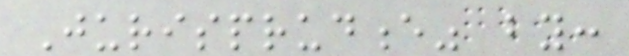Jurisprudence" by:
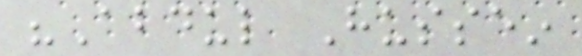"Abdul Hussein
